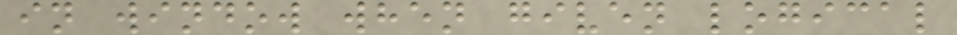in window when given logical
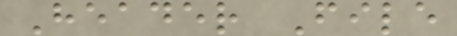Header File
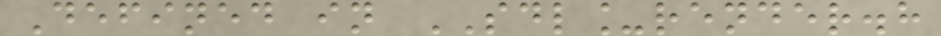Defined in SDL_render.h
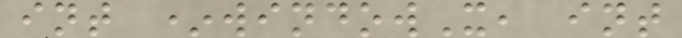int *windowX, int
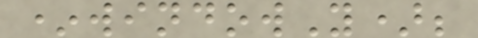*windowY);
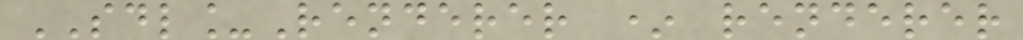SDL_Renderer * renderer
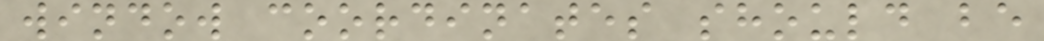window coordinates should be
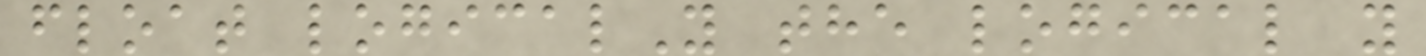float logicalY the logical y
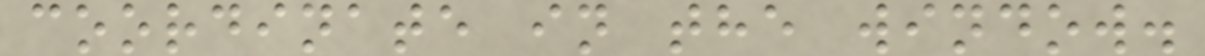coordinate in the window.
